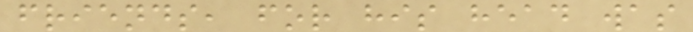friends, for his head was
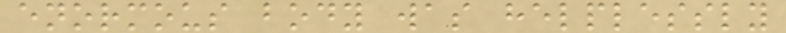enormous body was helplessly
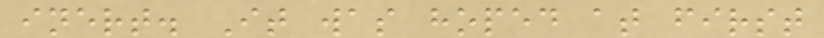inert. It was hoped at first
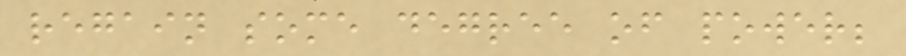regain some degree of power;
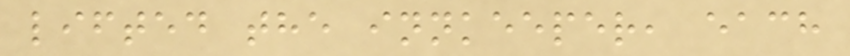lifted the innkeeper, each
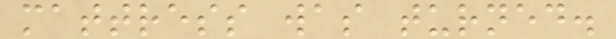mattress was turned.
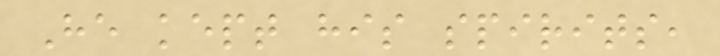He kept his spirits,
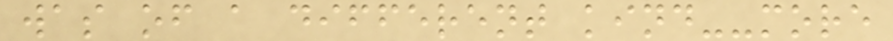was of a different kind--more
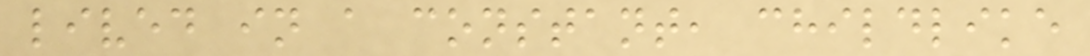lived in a constant, childlike
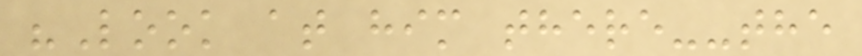"Look at him there--the
